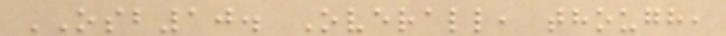OSB10. Overall, though,
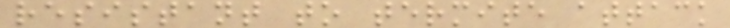resistant to termite attack
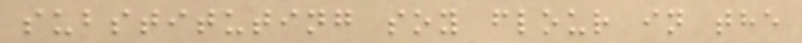substituting soy flour in the
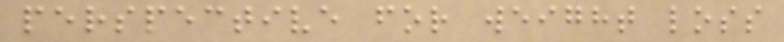perspective for weight loss
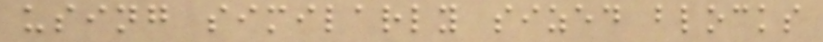using similarly sized blocks
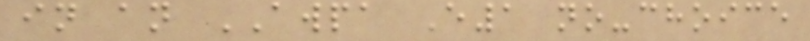in an AWPA E1 no-choice
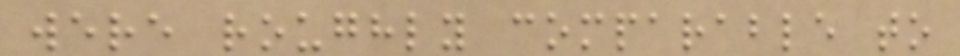were roughly comparable to
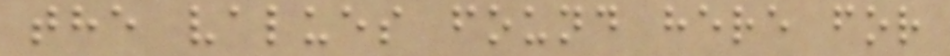the values found here for
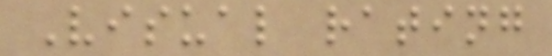Visual rating
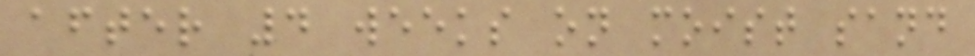after 4 weeks on moist sand
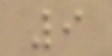9
